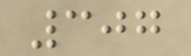307
